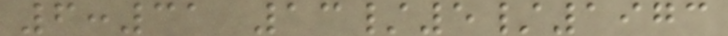6:31 13/5/1973
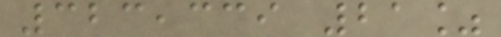323,339 21%
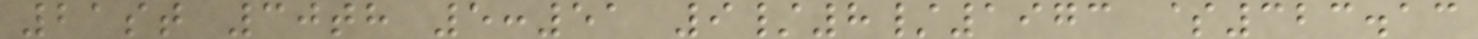21st 30th 5:51 9/8/1973 $323.13
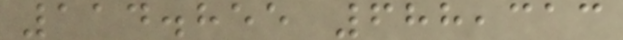114.855 688,313
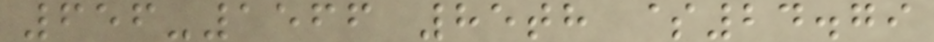656-1566 85th $24.79
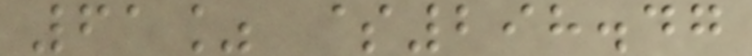61% $298.47
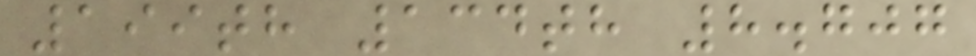199th 134th 8.707
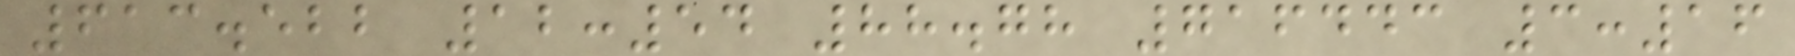613.522 12:54 88.78 716443 3:16
